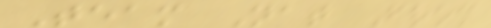Team Nat From
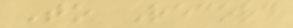To Record
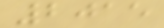2015
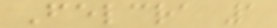Felcra 1
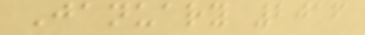January 2016
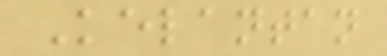Kelantan
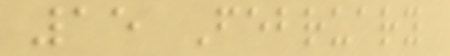15 February
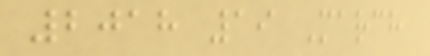2018 19 March
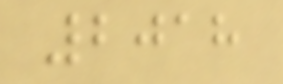2018
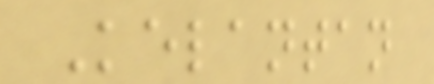Kelantan
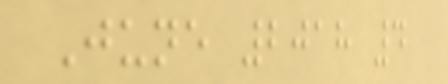June 2018 4
